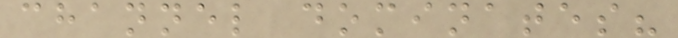channel dominates?
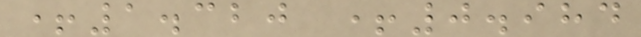+1.320 +0.984
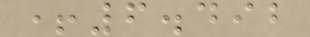+6.492
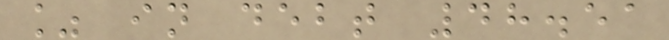% in debt 48.51
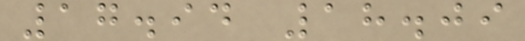17.94 18.09
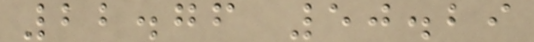22.76 50.29
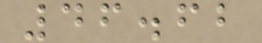46.62
